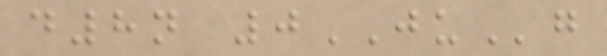d8n 0JUg
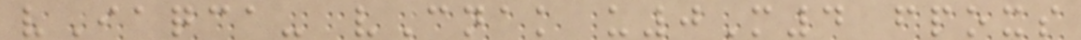vIaqca- vCnak u0M4 fpoxs
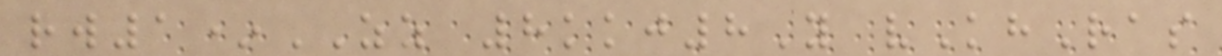rw1*ZZ 8kkj8Y vKhRas
